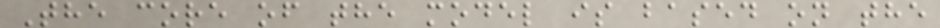The core of the model is based on the
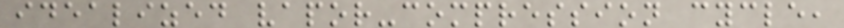idealized vapor-compression cycle,
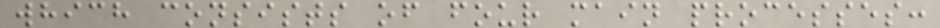which consists of four main processes:
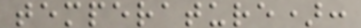temperature):
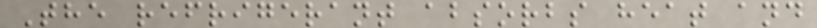The refrigerant absorbs heat and
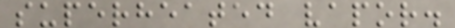superheated vapor.
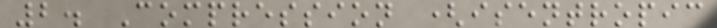2. Compression (isentropic
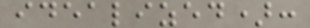idealized):
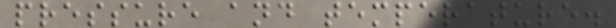pressure and temperature.
